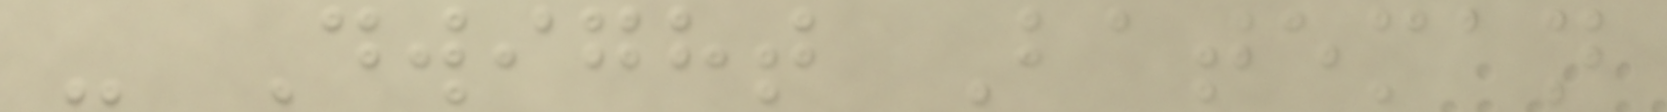- Dwight Bateman
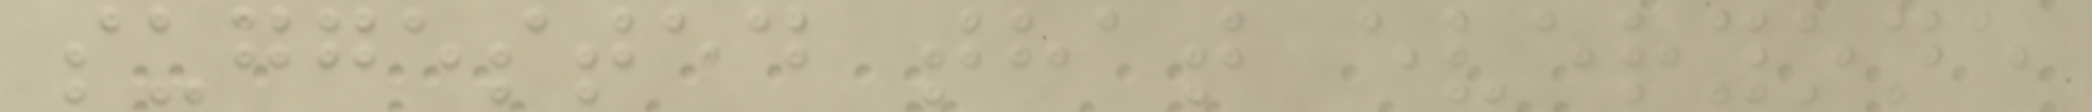suggested that everyone
